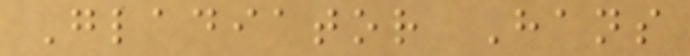Gladiator Hans
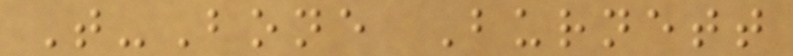T-Bone Burnett
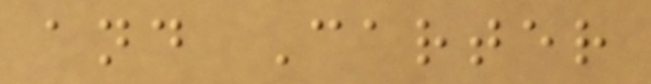and Carter
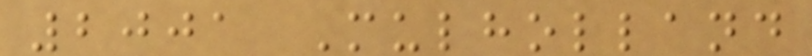2001 Mulholland
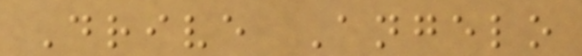Drive Angelo
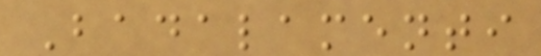Badalamenti
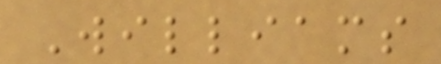Williams
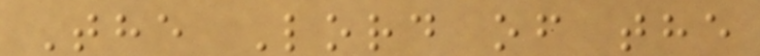The Lord of the
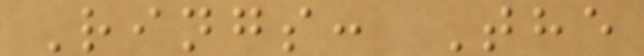Rings: The
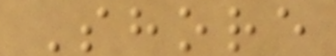Shore
